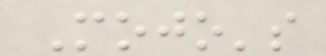Mojo's
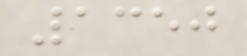1350
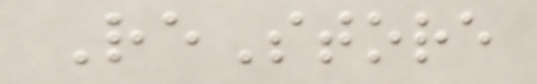ReStore
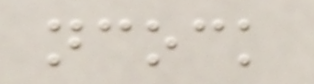ncock
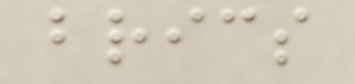brics
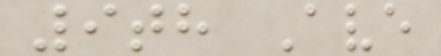9th Ave
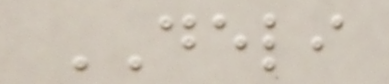DELI
